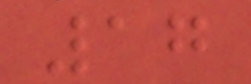17
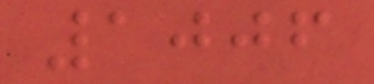1006
